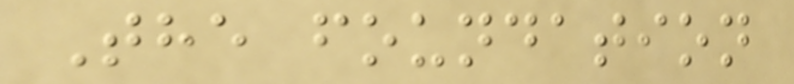The foundation
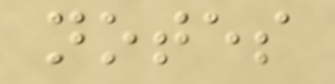notes
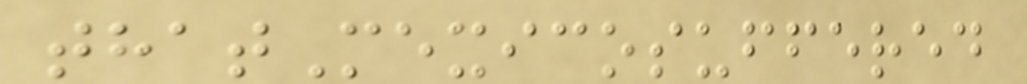thatMexicosuffered
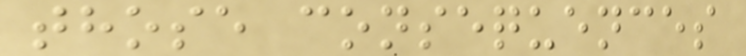those consequences
